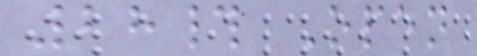28# Open
